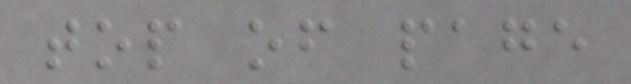top of page
